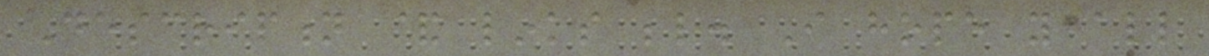Description & links below. I hope you all
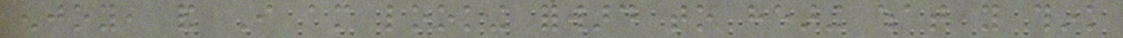enjoy, and I am looking forward to hearing what you think
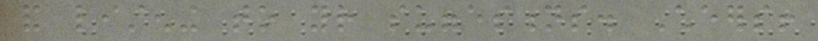and listening to your suggestions. Cheers!
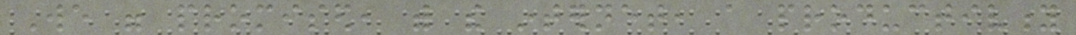We were promised, with the internet, a productivity
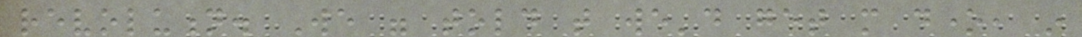revolution. We were told that we'd get more done, in
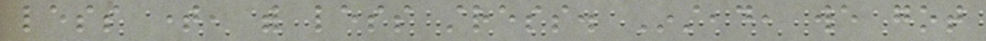less time, with less stress. Instead, we got
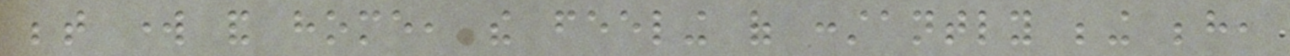between work and home, the feeling of constantly being behind,
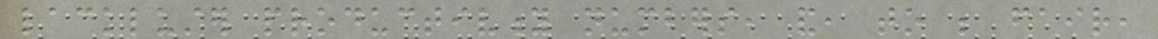lackluster productivity numbers, and, to be fair,
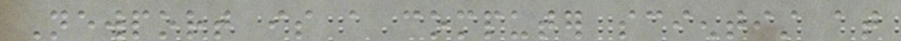Newport is a computer scientist at
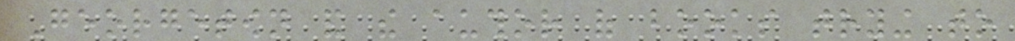Georgetown and the author of books trying to
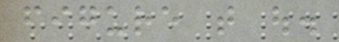figure that out.
